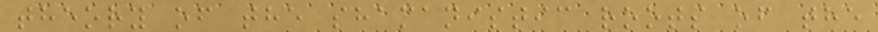theory of the shamanistic roots of the
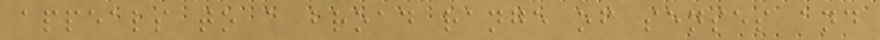appeals to a broad range of senses and
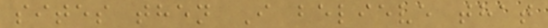sites then I believe that
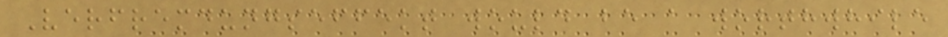Verfremdungseffekt would be a worthwhile
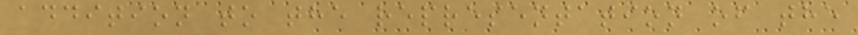addition to the representation of the
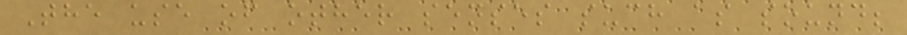The use of other senses such as sound;
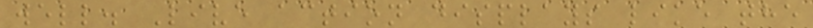well. Live action displays like the
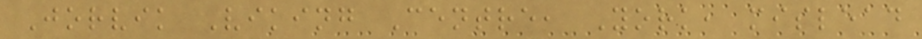Jorvik Viking Centre, York, mislead
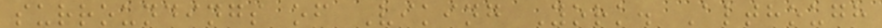surroundings of Viking York. Although
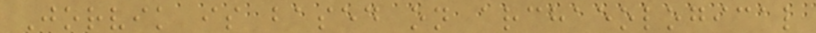Jorvik is based on archaeological
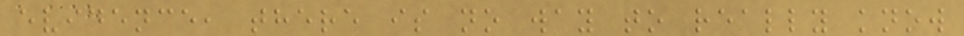evidence, there is no way to really know
